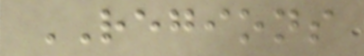REGIONS
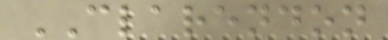CLARENDON
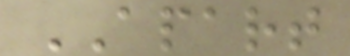APART
